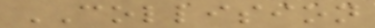COLLISION
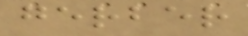gerber
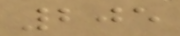205
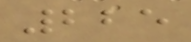225
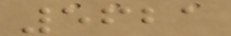5621
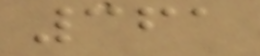361
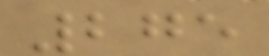275
